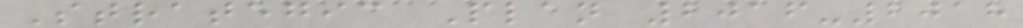Strategic Plan 2016-2018
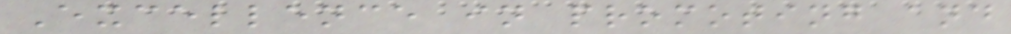Excellence in promoting and
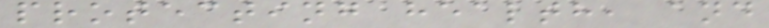protecting health, and
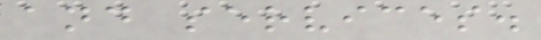and services.
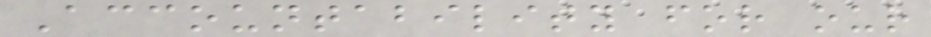Accountability for our
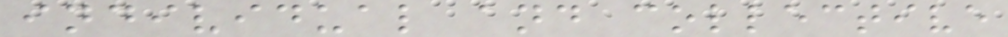individual and collective
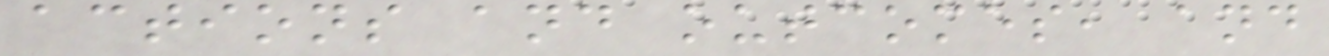actions and outcomes, and
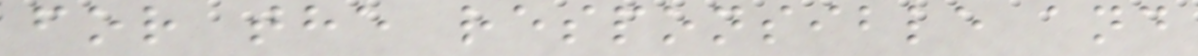for the responsible and
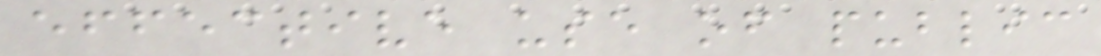effective use of public
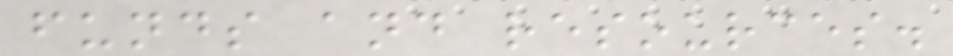funds and resources.
